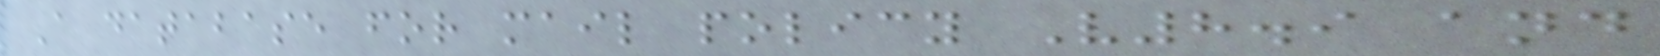A database for mail policy V8.9 and
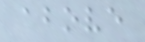above
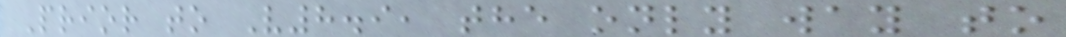Prior to V8.9, the only way to
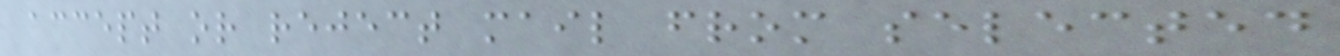accept or reject mail from selected
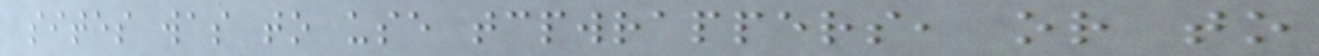sites was to use tcpwrappers, or to
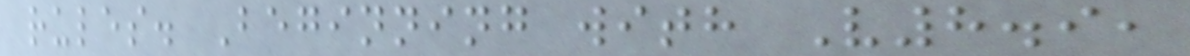rules. Beginning with V8.9,
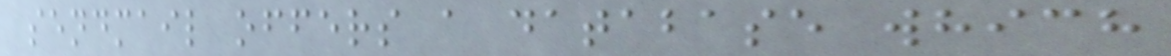sendmail offers a database which
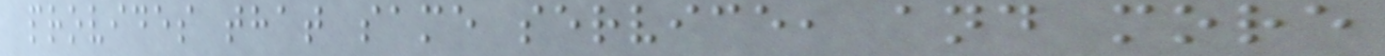provides that same service, and more
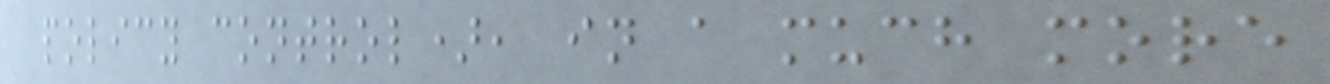policy control), in a much more
